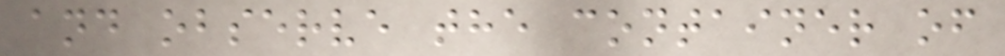and observe the container of
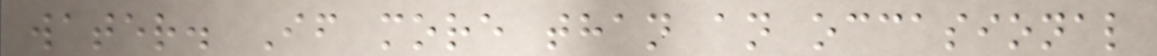water. If more than an occasional
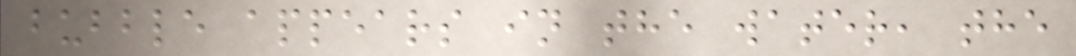bubble appears in the water, the
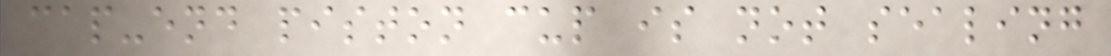cap-end piston cup is not sealing
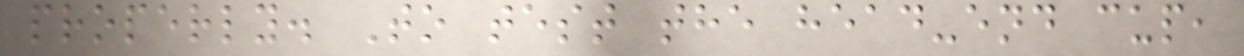properly. To test the head-end cup,
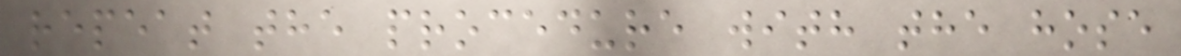repeat the procedure with the hose
